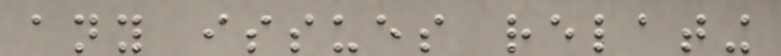any issues relating
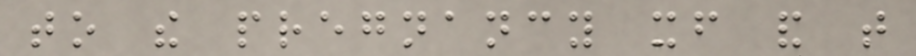to the pregnancy itself and that
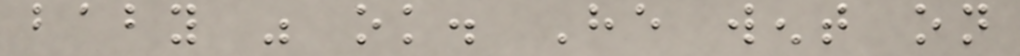baby was ok. He went on
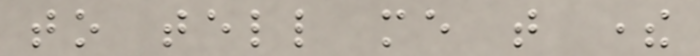to tell me that there
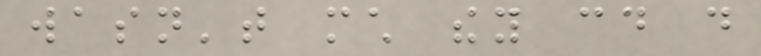wasn't much they could do
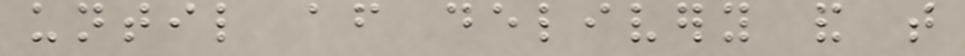until after delivery and that
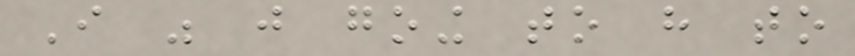I was just going to have to
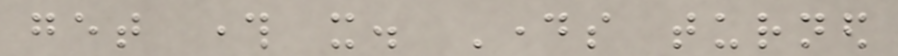get through it. Days turned
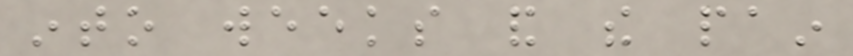into weeks and the pain
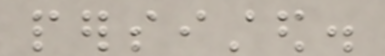persisted.
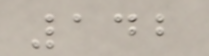142
